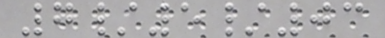7/5/03
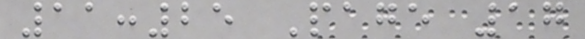11:25 Page 17
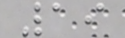19
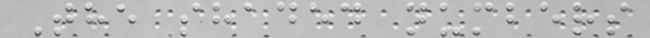The shaded numbers
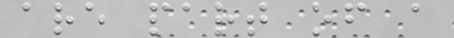are part of a
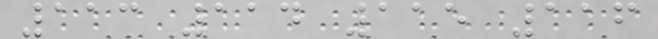113 114 115 116
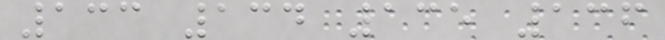133 134 135 136
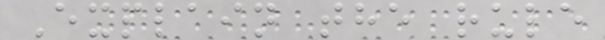Explain the rule
